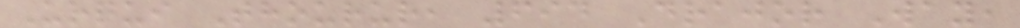Urqui Thourur, 694 Drajor Way,
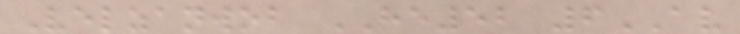Velzanwob HE52 6AV
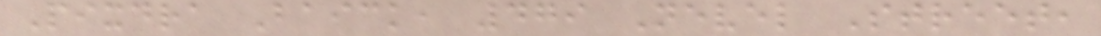Pixdra Baick, 479 Nevel Street,
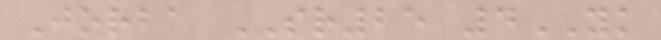Jorba SR25 4YK
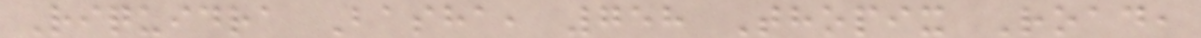Riquidra Basha, 758 Thopix Road,
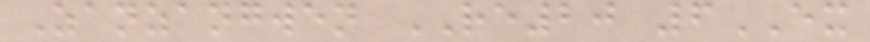Zanzangwen RE20 6EX
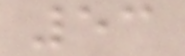53
